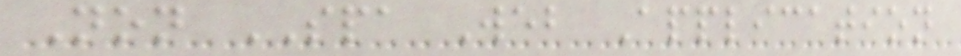Non SPA Web Application
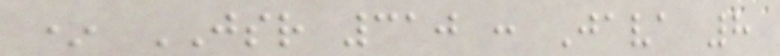* JSR 310 : Java 8
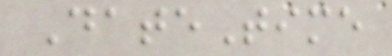DateTime
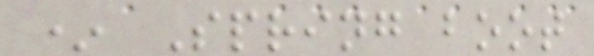* Spring boot
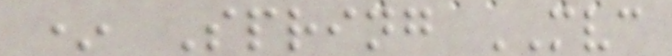* Spring MVC
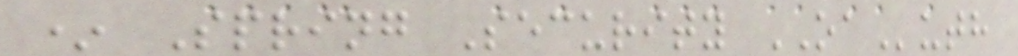* Spring Security OAuth
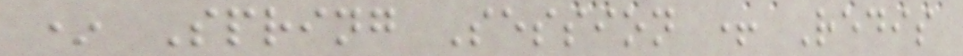* Spring Session + Redis
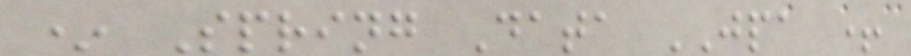* Spring Data JPA +
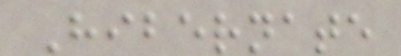Hibernate
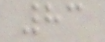83
